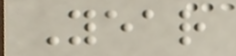Year
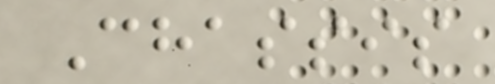Chassis
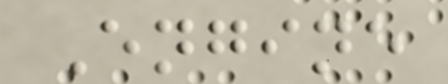Engine
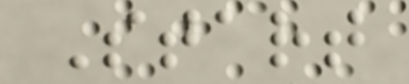Start
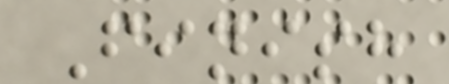Finish
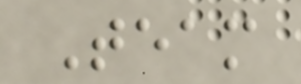Team
